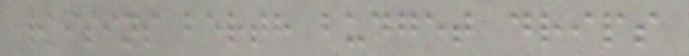raisins berth budget drips
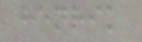henrik
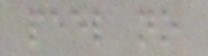peel no
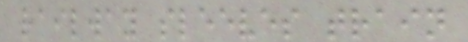railway sleeves train
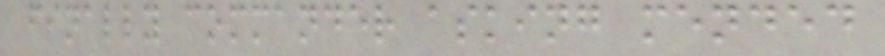finally commander asking mended
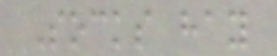Socks hay
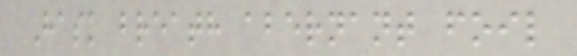Hask breath abernant foil
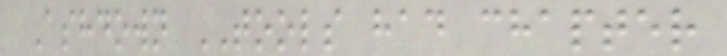Ashdown TOOLS had chapter
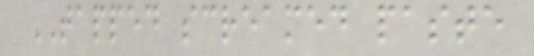TAPPED screamed paste
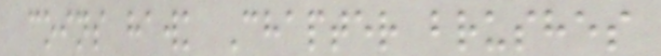coins hawk Chapter brushes
